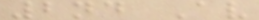2nd Av
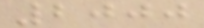2000
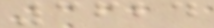3624
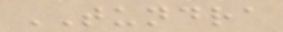TUNDRA
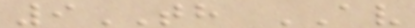9TH AV
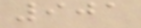901
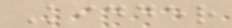Kidder
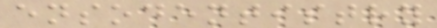ensodentistry
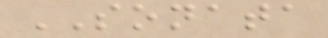SONATA
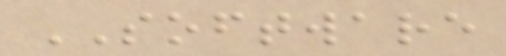SOFTWARE
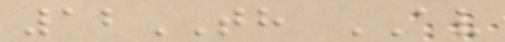12TH AV
